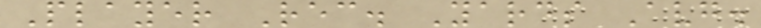Player Rec. Yards Avg.
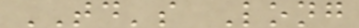TD's Long
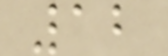12
